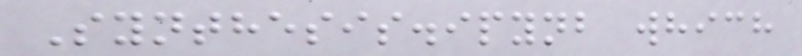Synthesis.ipynb which
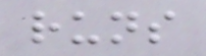runs
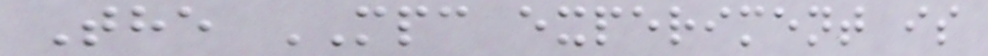The MPC experiment is
